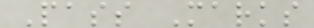Pass Marks
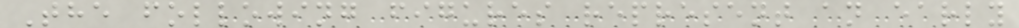The following figures represent an early
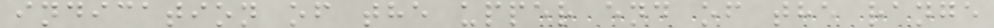indication of the upper end of the range
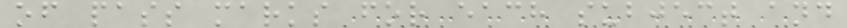of pass marks for each subject and
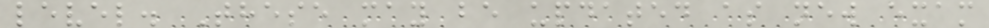level. These may be updated as new exam
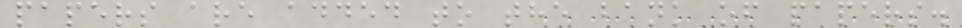papers are added to the bank of papers.
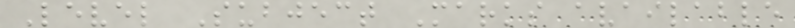Level Subject Marks available
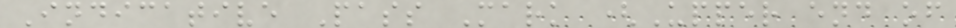Indicative Pass Mark (Upper end of
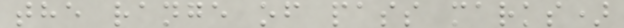the range of pass marks)
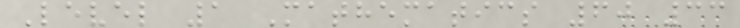Level 1 Mathematics 60 33
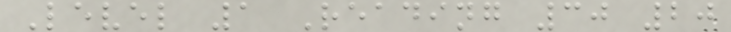Level 1 Reading 30 20
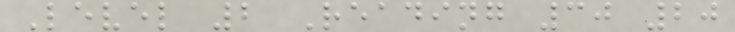Level 2 Reading 30 20
